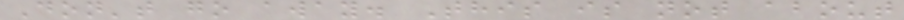Don't go away. This is not about
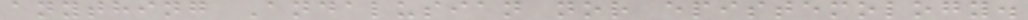anything Andalusian nor epistemology.
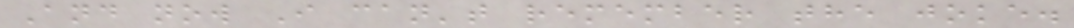And now I can't remember the joke.
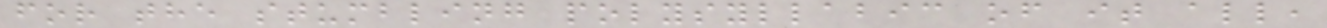for the stumbling polysyllabic of it all,
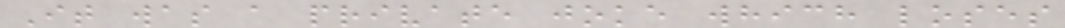It was a private joke which loses
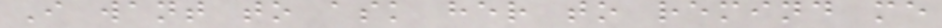I want to ask her to remind me
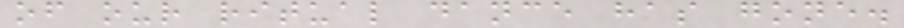of our ritual dance has gone.
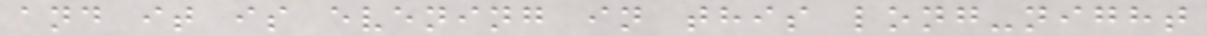and it is evening in this long-night
